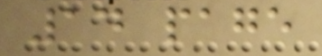14 page
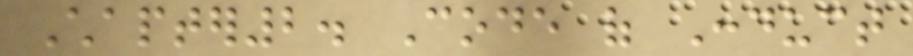Chapter2. Code of Conduct
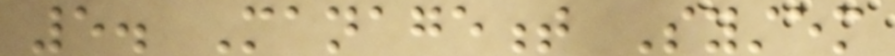5. Management System
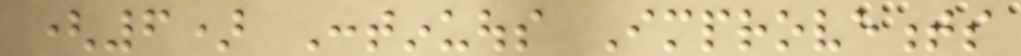(6) Continuous Improvements
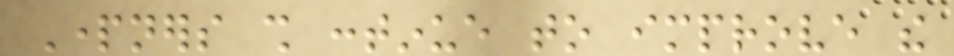Partners shall continue to improve the
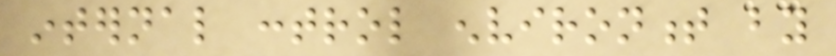internal control environment by
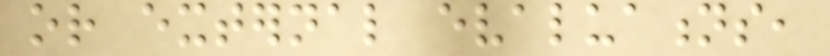or external evaluations,
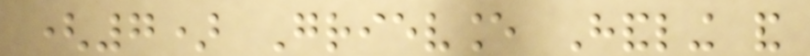(7) Grievance Handling and
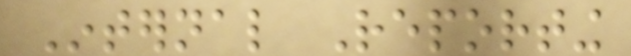Internal Reporting
